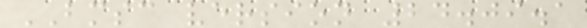BMSC version 24.09.1
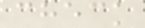check
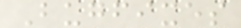Bugfixes
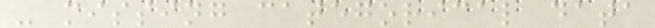- missing categorical data
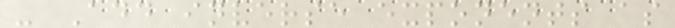- Add inverse exponents as
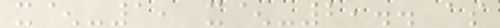x^-1, x^-2,.. as
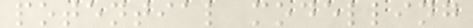potential modelling
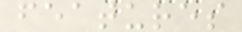features
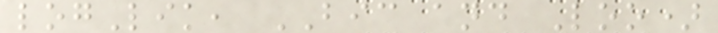logLik, BIC and Loo)
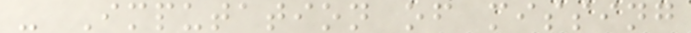- Imputation of missing
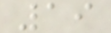19
